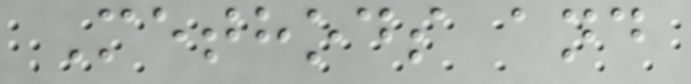Methods and
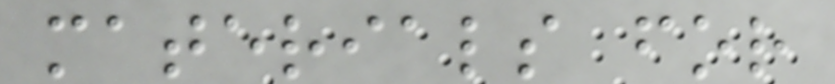materials for
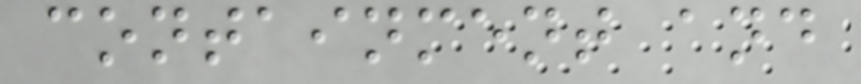containment and
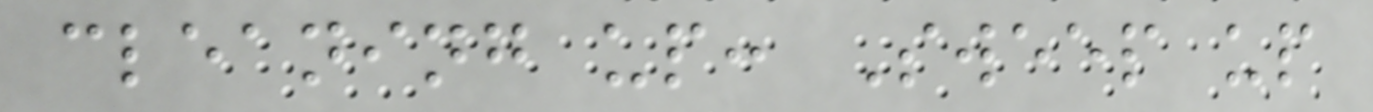cleaning up: Sweep up
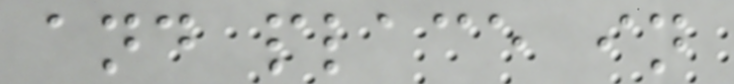and place in
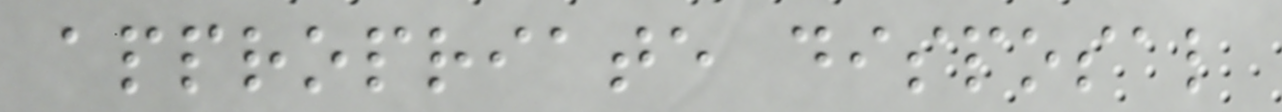appropriate disposal
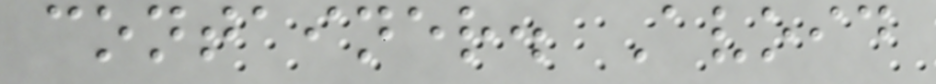container. Avoid
